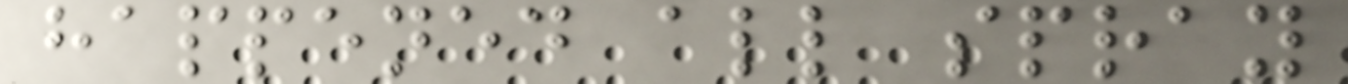happened all spray
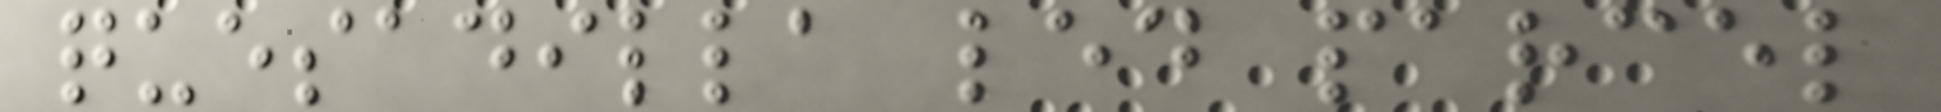quesadilla led parcel
